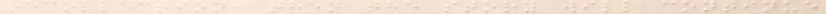recollection, then the story will continue
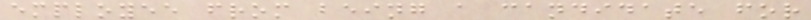employee from being a candidate for
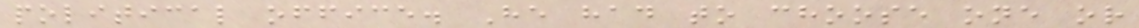political office. He had to choose one or
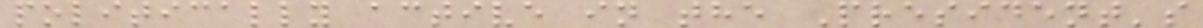politically active in the President's
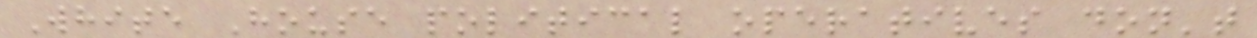White House political operatives don't
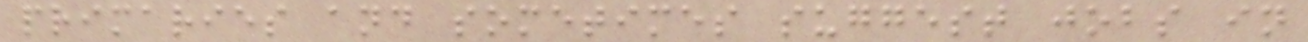primaries and sometimes suggest jobs in
